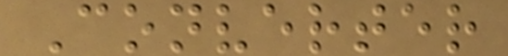Converter
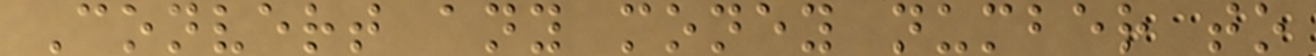Convert any money number to
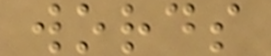words
